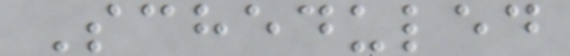Scheduled
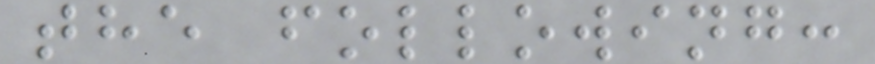the following:
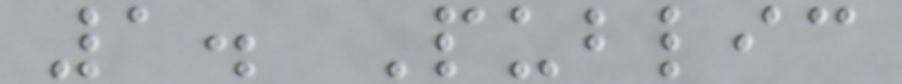1. Public
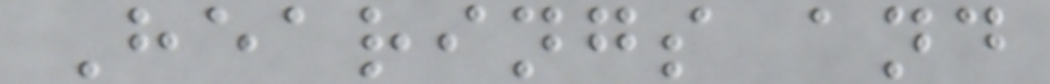Hearings and
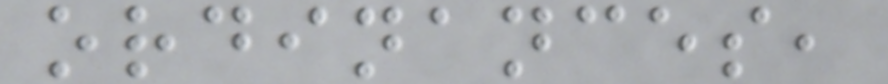ordinances,
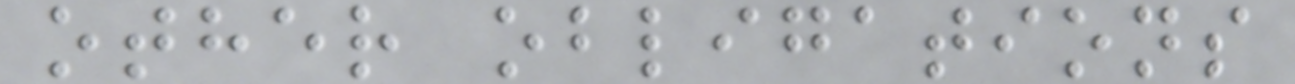other obligations
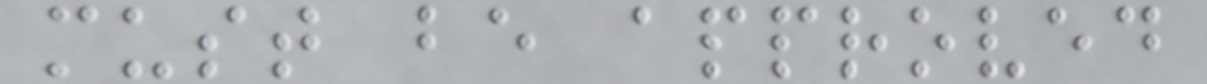must be approved
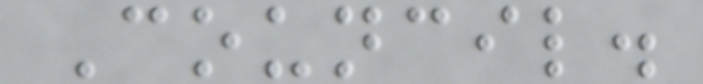Council.
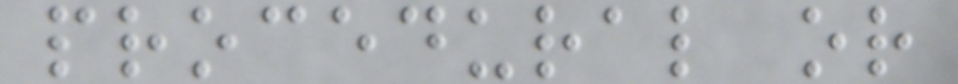procedural or
